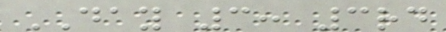DAY 3: 3rd
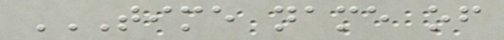TIME NAME OF
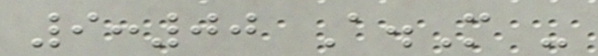9:00 A.M -
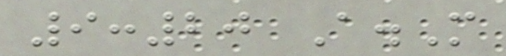9:20 A.M
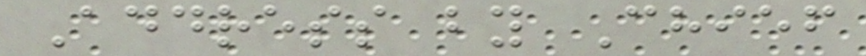Address by Chief
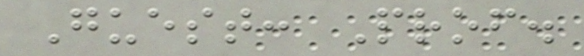Guest: Prof.
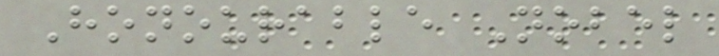Honourable Nobel
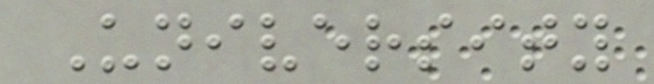University
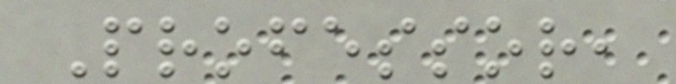Professor,
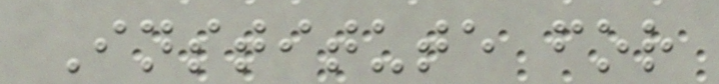Institute for
